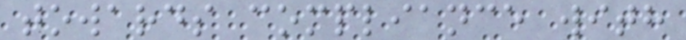towards compliance with
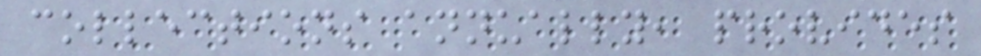collections annually, provides
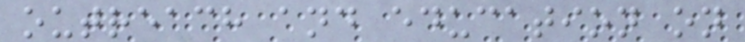outreach and education on
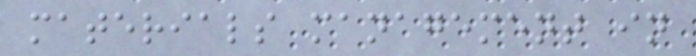materials management in
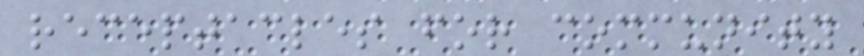receptacles for community
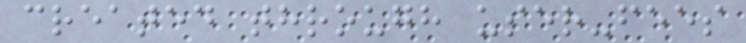created through user-fees
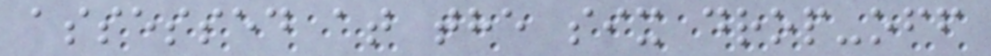assessed at the six drop-off
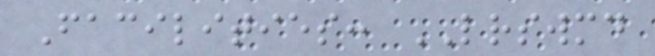Facilities: LRSWMD
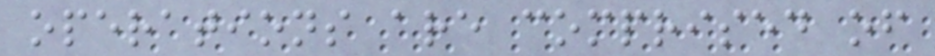operations are comprised of
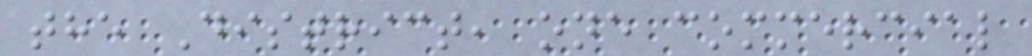the District, one commercial
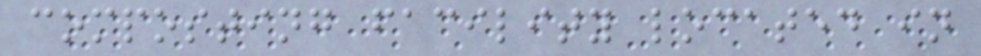composting facility located in
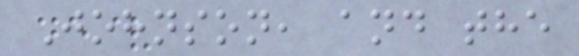Johnson, and the
